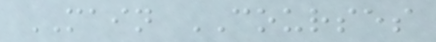MAIN COURSES
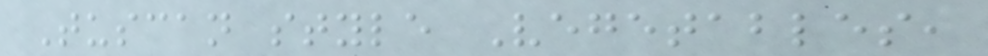Tuscan style Vegetables,
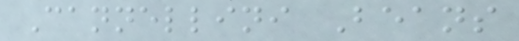Cannellini Beans
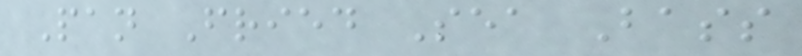Pan Fried Sea Bass
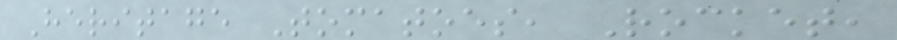Heritage Tomatoes, Rocket,
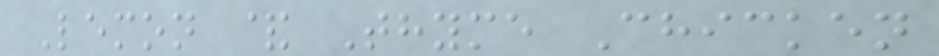Lemon & Thyme Chicken
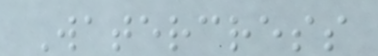Watercress
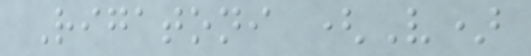Rigatoni (V)
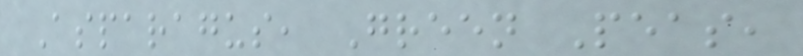Asparagus, Green Peas,
